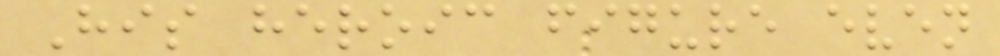His heroic figure even
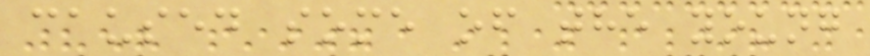caused some of the young
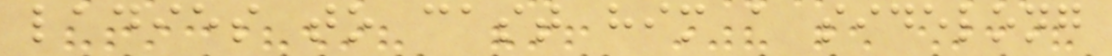ladies to cast him a sidelong
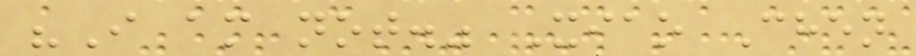"I am not." Xiao Chen
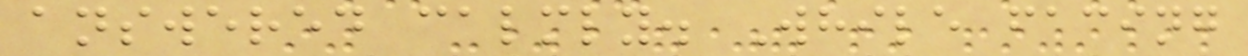answered calmly. While facing
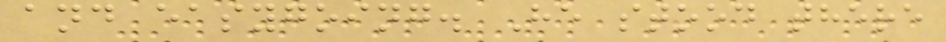and easygoing. He stood there
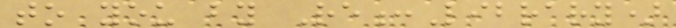to you by Re:Library)
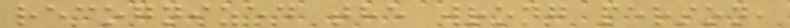recognized the wrong person,
